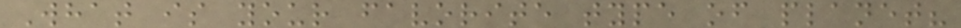What is your favorite type of planet?
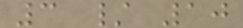3 / 10
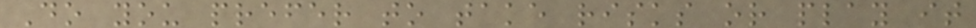Do you prefer to take risks or play it
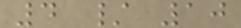4 / 10
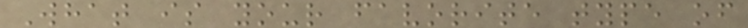What is your favorite type of
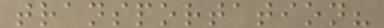transportation?
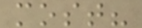most?
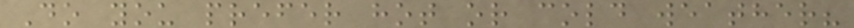Do you prefer hot or cold weather?
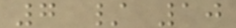7 / 10
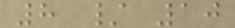8 / 10
